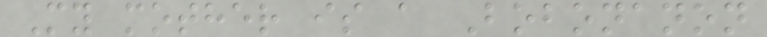My mother is a Bobonanon
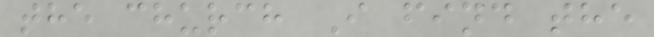the church I find the
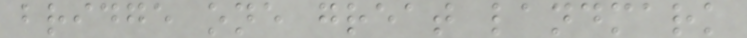bridge one great landmark
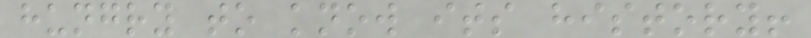hungry to know its history!
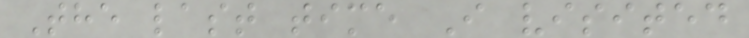The last time I visited
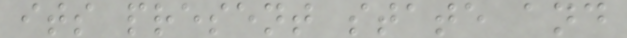its present state and
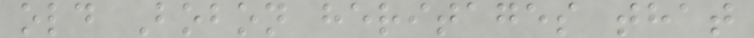old Bobon heritages that
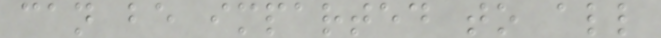can be imparted to all
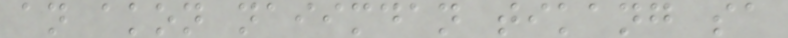an akon naiimdan tikang sa
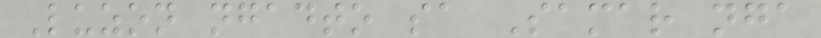Luzon ngadto sa Samar nga
